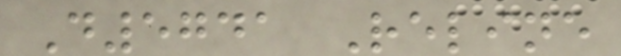D5741 Reline
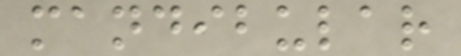mandibular
